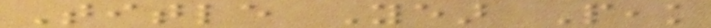Title Year Peak
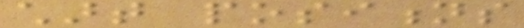chart positions
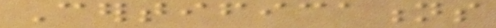Certifications
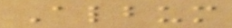Album
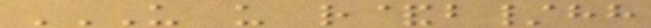US US R&B/HH
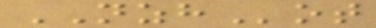NZHot
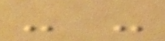- -
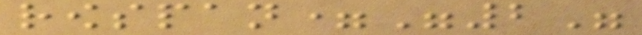rowspan="2"
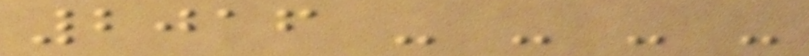2016 - - - -
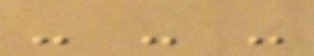- - -
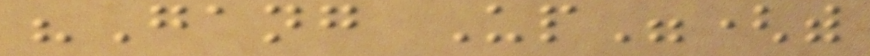"Gang Up"(with
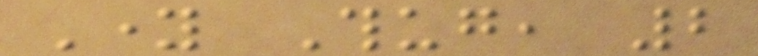Young Thug, 2
